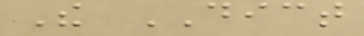The DICT
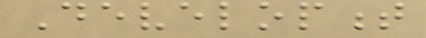Development
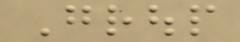Group
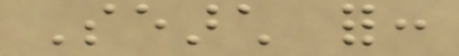Search for:
